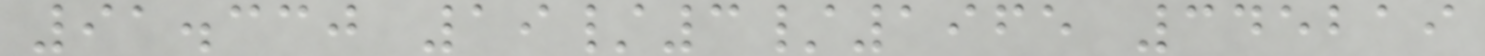91.330 19/3/1965 345219
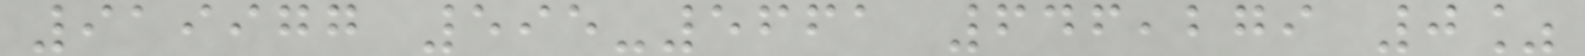919977 595-5661 646,279 0%
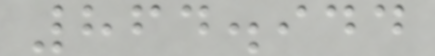864.944
